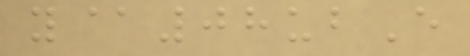y@08ubE
